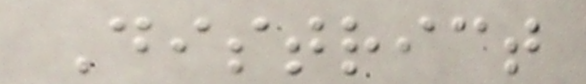District
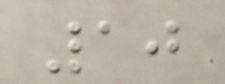10
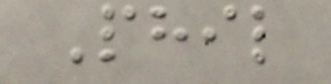Phil
